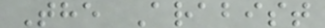The Arabist
